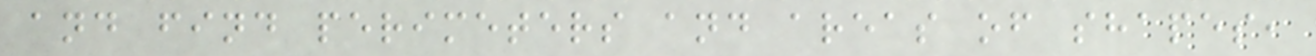and find perimeters and areas of shapes,
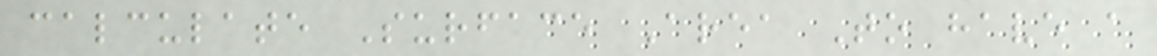calculate Surface Area To have a
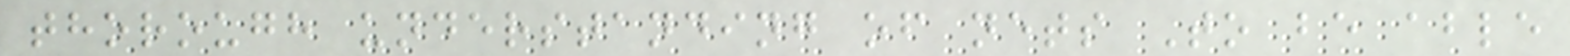thorough understanding of nets To be able
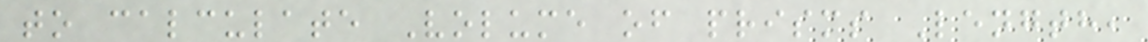to calculate Volume of prisms Length,
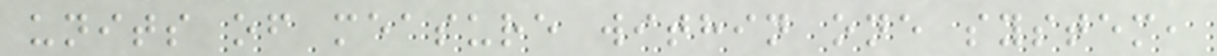units of measure within one system,
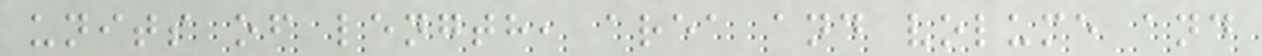units of length, area and volume and
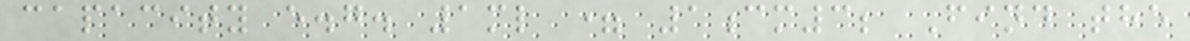capacity e.g. 1ml = 1cm3; Find the
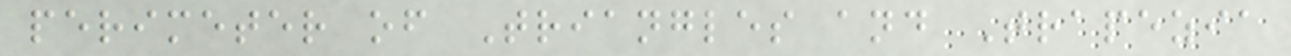perimeter of Triangles and Trapezia
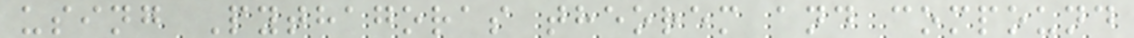using Pythagoras theorem and compound
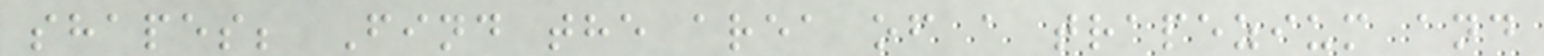shapes; Find the area of a trapezium and
